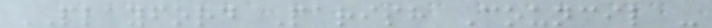PLAYFORD Parish Council -
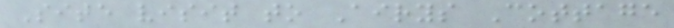Site visit to Airys Cottage
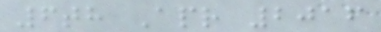6th Apr 2016
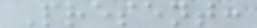Present:
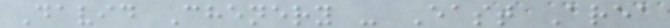David Chenery - East Area
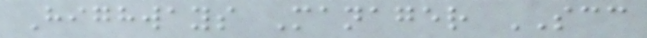Highways Manager SCC
